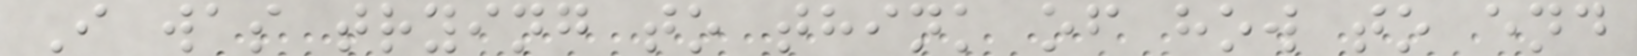I was trying to think of how to end
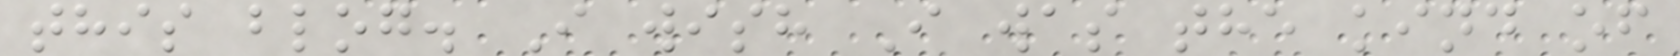this blog. I wish I was the kind of
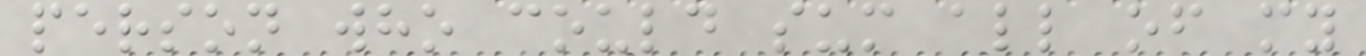person who could sum all of my
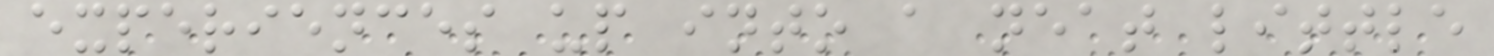experiences up into a neat little
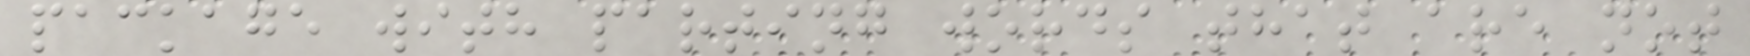package with parting words that are not
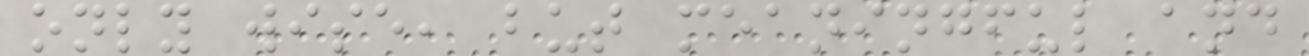only wise, but meaningful and
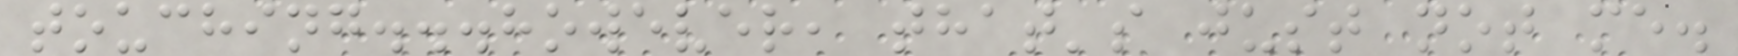touching...however, that's just not me.
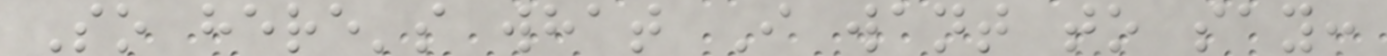So here's what I want to say:
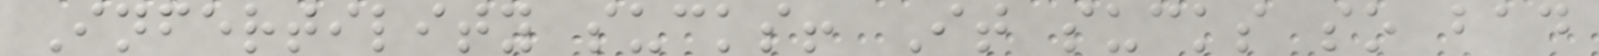Infertility sucks! It sucks so bad
